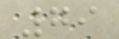79
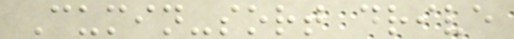Cumin-sort drive
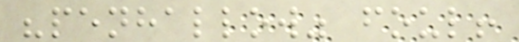"penhallow" foul!
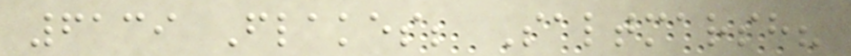6139 Flakes; Saltmarsh?
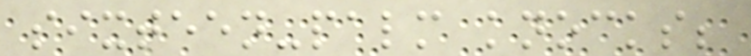sixteen-palm knocks;
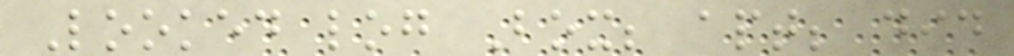Looked log Box; apt; did
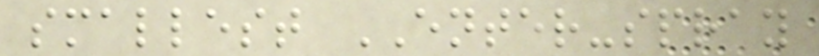smallest ENTER-spray
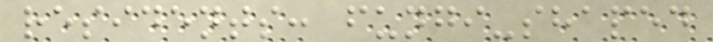residents: fungi-shaped
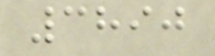3890
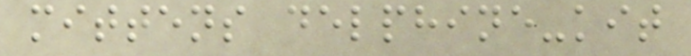mittens delphine-kit
